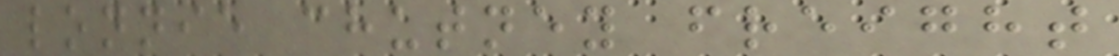lonnie chutney freight
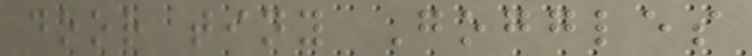door tiny Goggles
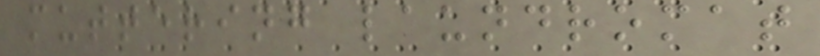muttering laundromat
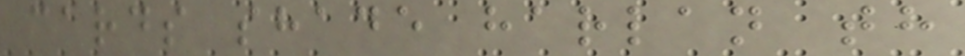cards shade harlan th
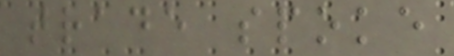trade spoke
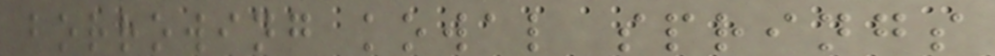borrowing kowal springs
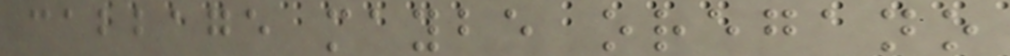cabbage maybe oregano
